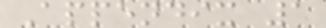Appendix 1
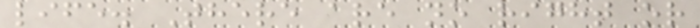life. There are no right or
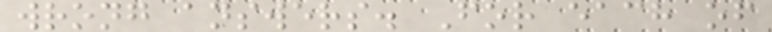wrong answers. For each of
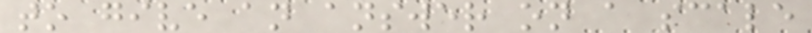to give an answer on a scale
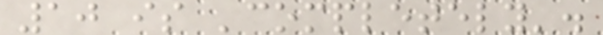10 is 'completely'.
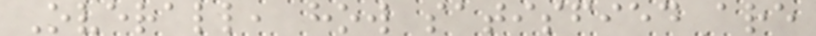Overall, how satisfied are
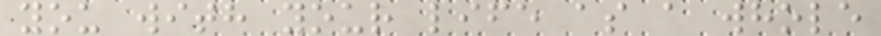you with your life as a whole
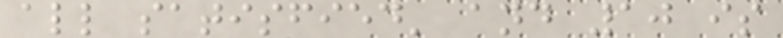all satisfied' and 10 is
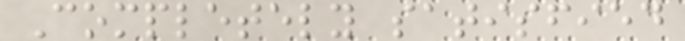Completely satisfied
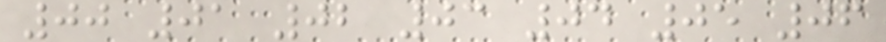00 01 02 03 04 05 06
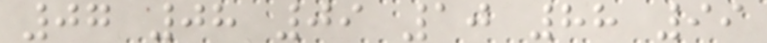07 08 09 10 88 99
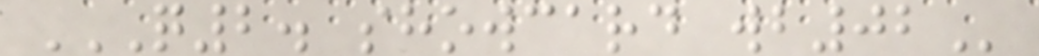Q2. SHOWCARD WB02
